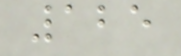125
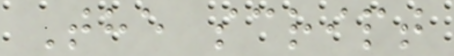The script
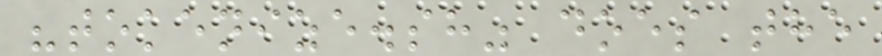"tokenize.sh" does the
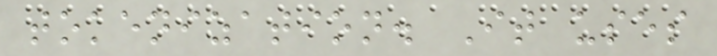tokenization. It uses
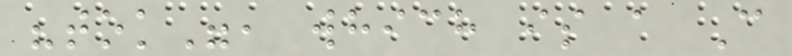"tok", which is a C
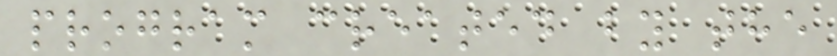program created by the
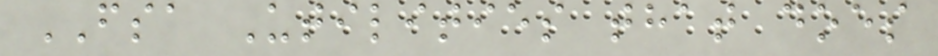FSA Utilities that does
